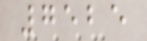7525
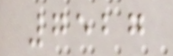7527
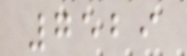7529
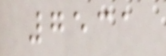7531
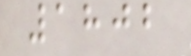1802
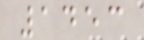1453
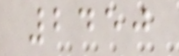2450
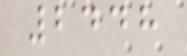2448
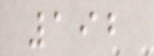192
